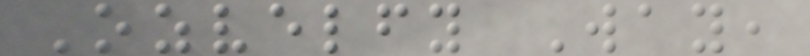Ozvelfy Way,
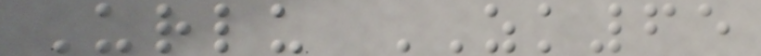Urlu ZK65
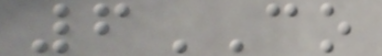6CO
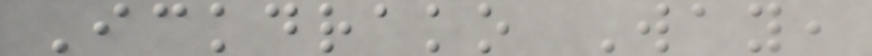Ickdrako Way,
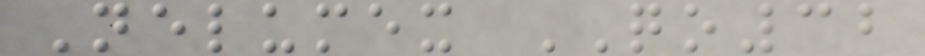Nelumex QO32
